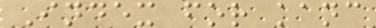Index for kanc
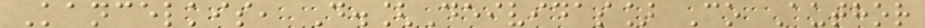Kancelkis, D.[Deividas] Co Author
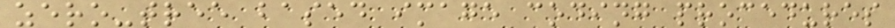zero-tree based image coding procedures
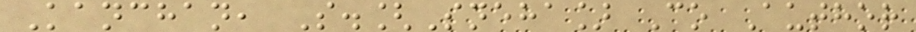Kanchan, S.[Sneha] Co Author
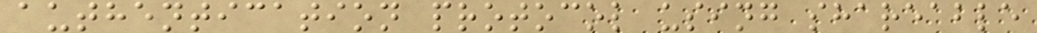authentication protocol using shareable
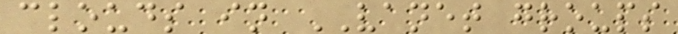clouds in VANET groups
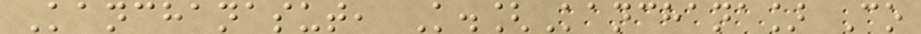Kanchanasut, K.[Kanchana] Co
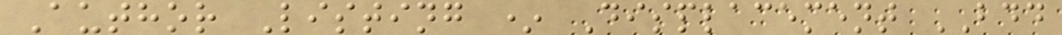Author Listing * Displacement BDD
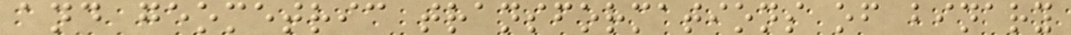and geometric transformations of binary
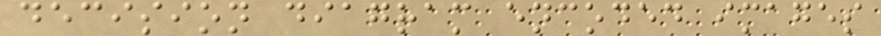decision diagram encoded images
